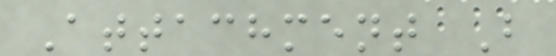Attachment B
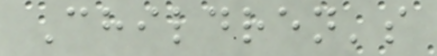Children's
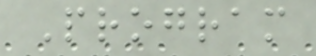Program
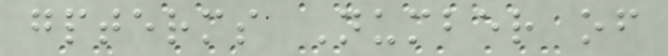gpterms Number of
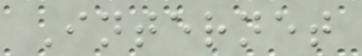Internet
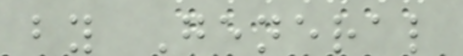by General
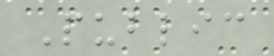Public
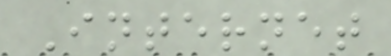Internet
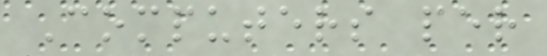Computers per
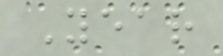Year
